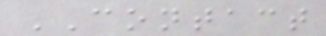CONTACT
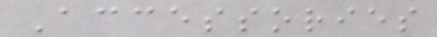Accessories
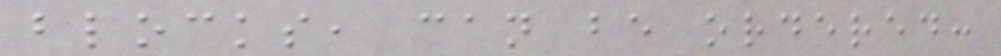blocks, can be ordered:
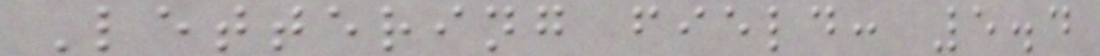Lettering field: 5.4
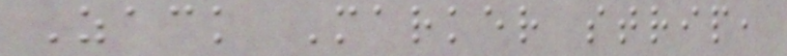Zack Marker strip,
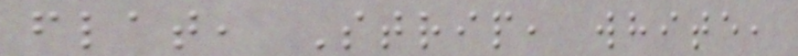flat, Strip, white,
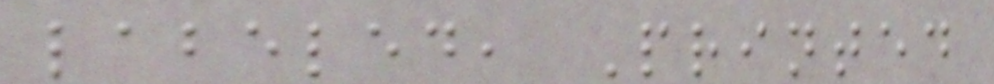labeled, Printed
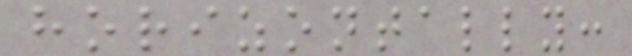horizontally:
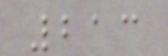213
